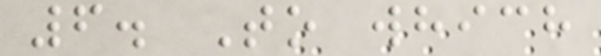6. To which
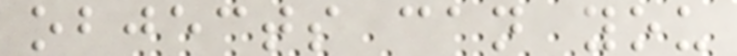objects can you
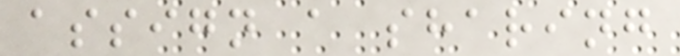assign a sharing
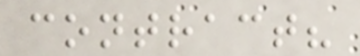contract?
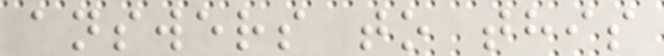answers to this
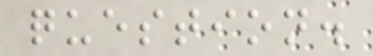question.
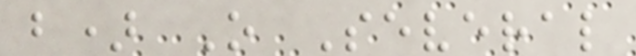b) O Several
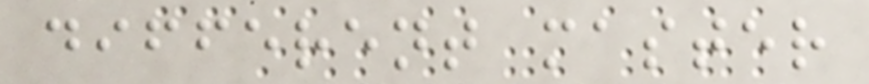different master
